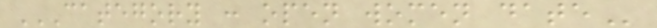CATEGORY : OPEN WOMEN DATE
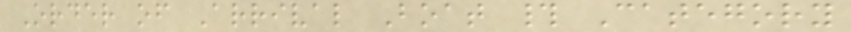Order of Arrival Boat # Category
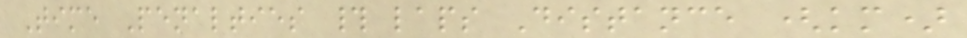Time Penalties # laps Distance (km)
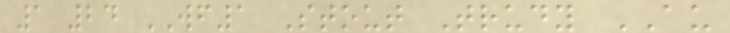1 24 WF1 Stout Trudy AU
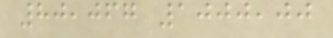80,067 1000,00
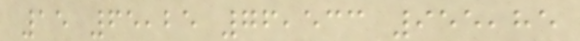15 65,25 76,533 955,85
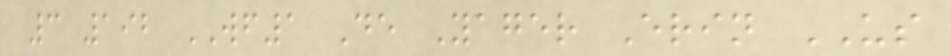3 192 WF1 De Yager Erin US
